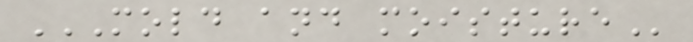MOLD AND MOISTURE
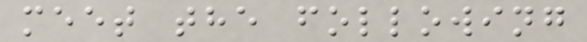meet the following
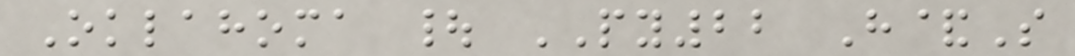Oklahoma | PY22 H&S
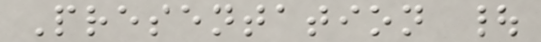Presentation |
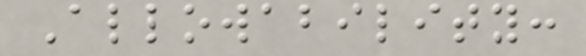Allowability:
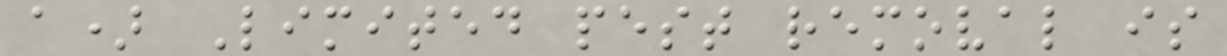a) Limited pest removal is
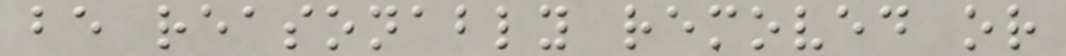be reasonably removed or
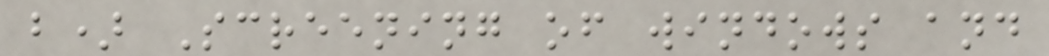b) Screening of windows and
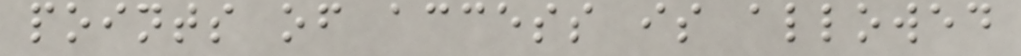points of access is allowed
